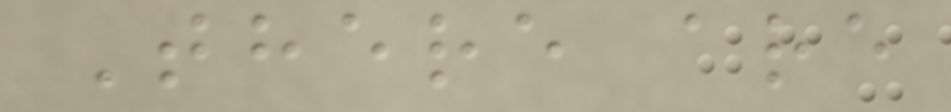There are
